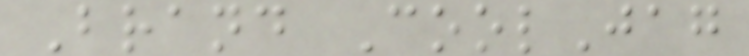Brand CoolJag
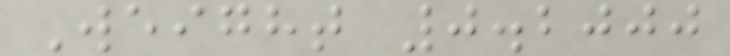Weight 0.2000
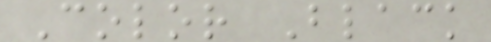Color Black
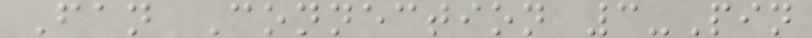Fan Connection 3-Pin
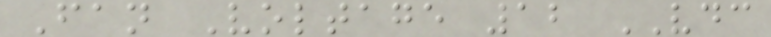Fan Voltage 12 VDC
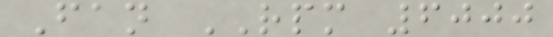Fan RPM 6000
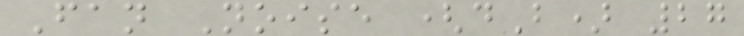Fan Noise (dB) 27
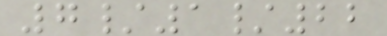7/1/22
